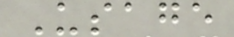Usage
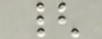{
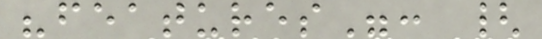"features": {
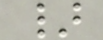}
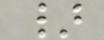}
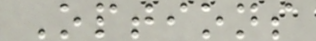Options
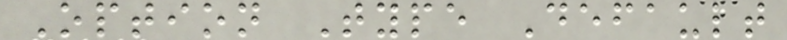Option Type Default
